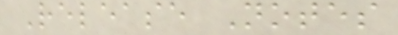Release Notes
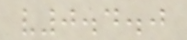v0.4.0
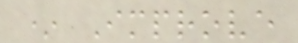* Improve
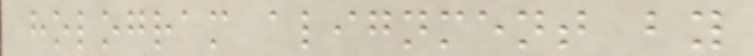hologram alignment by
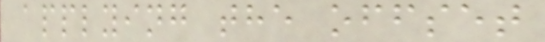applying the offset
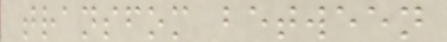transfom between
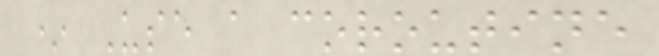* Use a coroutine
